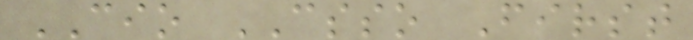CIO CSSO First
